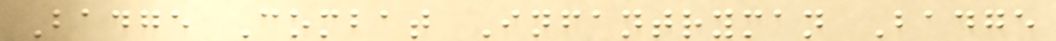Badge Combat Infantryman Badge
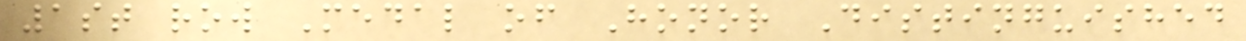1st row Medal of Honor Distinguished
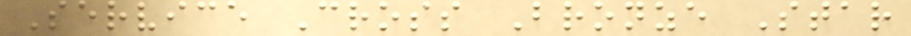Service Cross Bronze Star
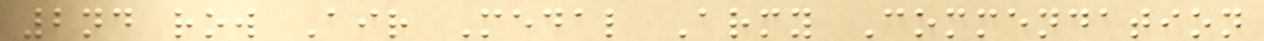2nd row Air Medal Army Commendation
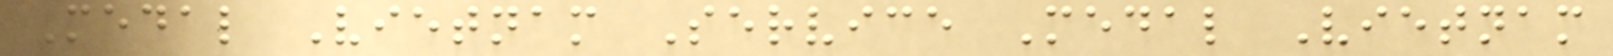Medal Vietnam Service Medal Vietnam
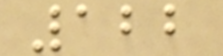122
